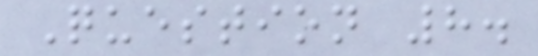Question 8.
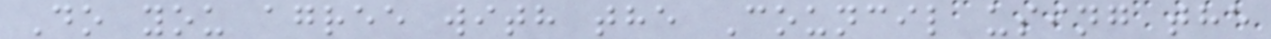Do you agree with the Council using the
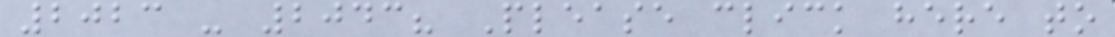2023 - 2043? Please click here to
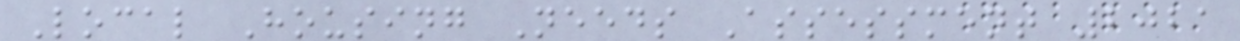Local Housing Needs Assessment 2021
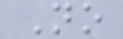No
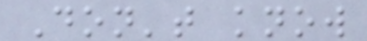Don't know
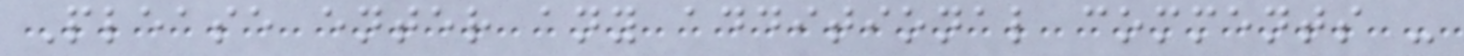Please enter any additional comments -
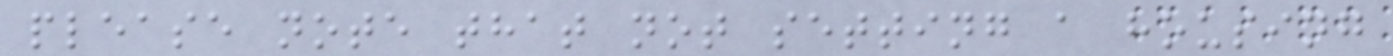please note that not setting a housing
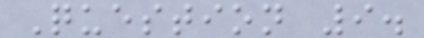Question 9.
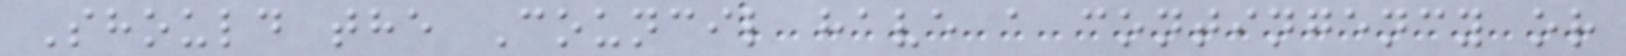Should the Council have a contingency or
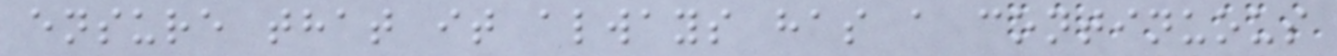ensure that it always has a continuous
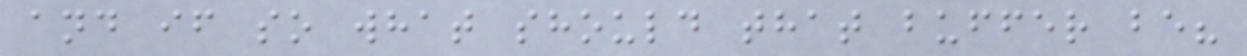and if so what should that buffer be?
